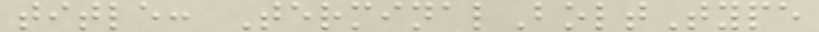title: TerminalBoltType
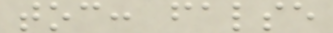toc: false
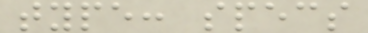type: specs
